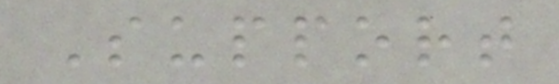Support
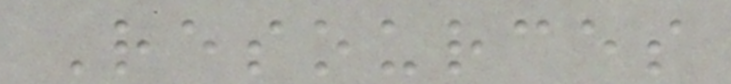Resources
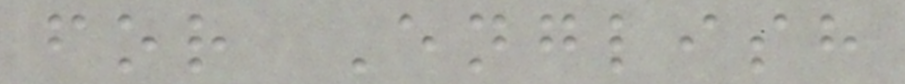for English
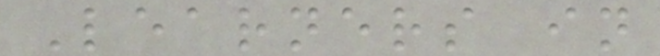Learners in
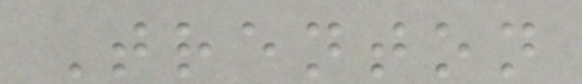Trenton
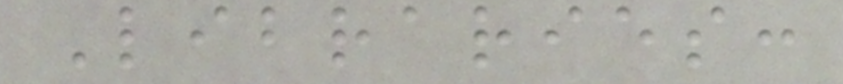Libraries:
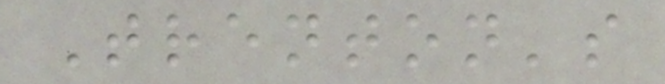Trenton's
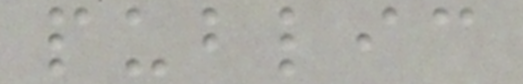public
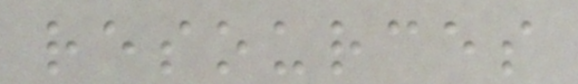resources
